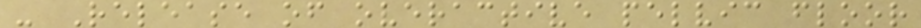- Release of overactive pelvic floor
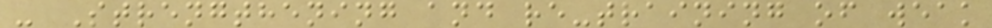- Strengthening and re-training of weak
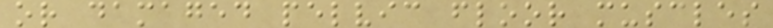or damaged pelvic floor muscles
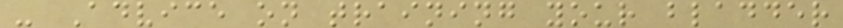- Advice on training your bladder
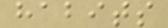habits
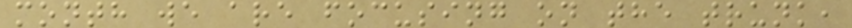month we are focusing on the trunk,
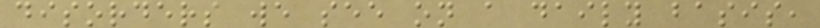disorders we see on a daily basis,
